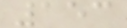153
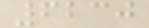6230
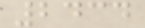2434
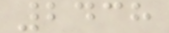2438
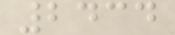2434
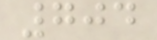704
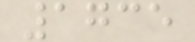1735
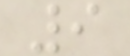9
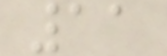11
